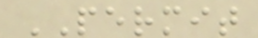PERMIT
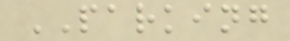PARKING
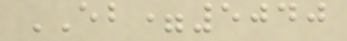EB=5040
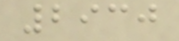2930
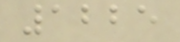1225
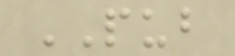PUB
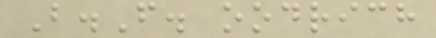B.F. oodrich
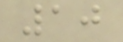10
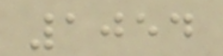1054
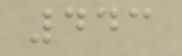443
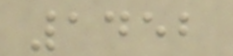1452
